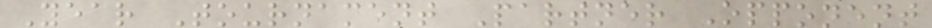Year Tournament Partner Opponent
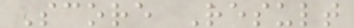Score Result
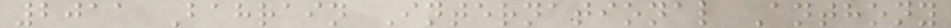2011 Bahrain International Anthony
